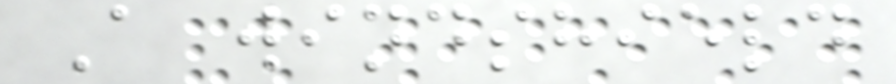A windshield
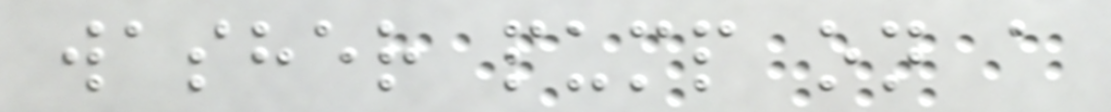washer pump on a
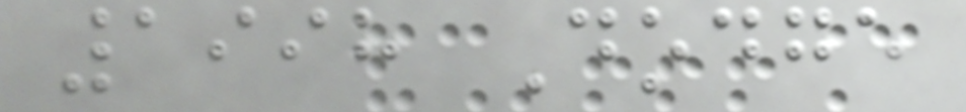1998 Dodge
